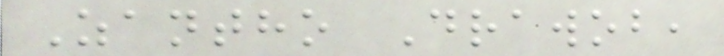Zantho Drawob,
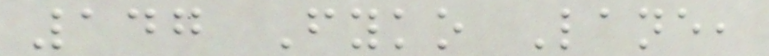147 Fyko Lane,
